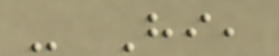- Hi,
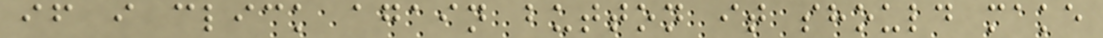if i click again button it should make
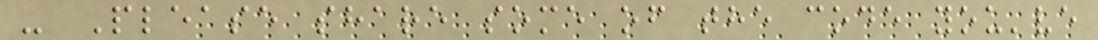- Please share some of the code you've
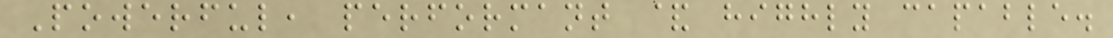Powerful, performant & highly capable.
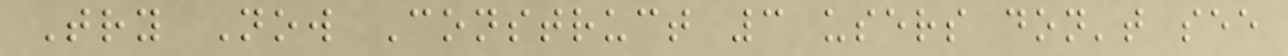Try Now Construct 3 users don't see
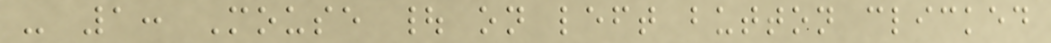- 1: Mouse | on left button clicked
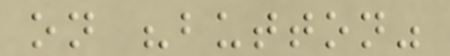on "button"
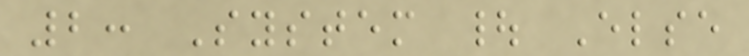2: System | Else
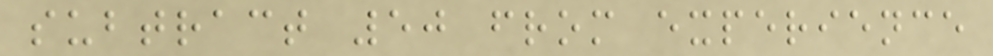subtract 50 from experience
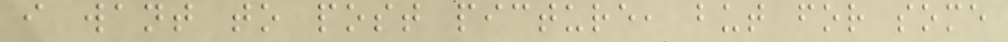i want to post picture, but for some
